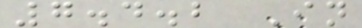7.4.2 In
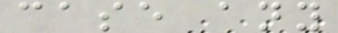case any
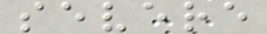severe
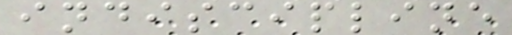indiscipline
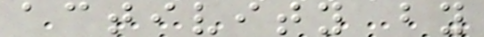activity by
